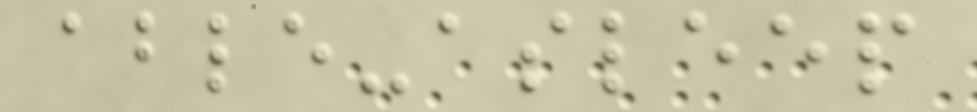able-asleep
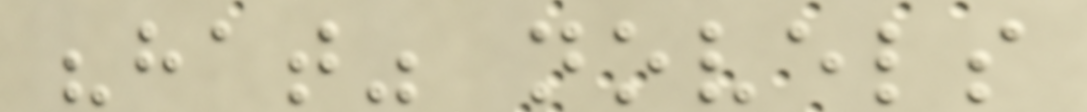"hat" novels
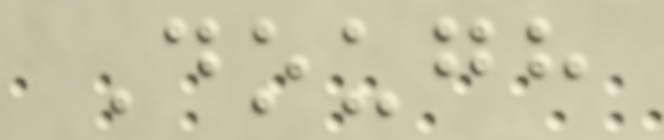Dough
